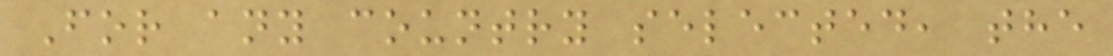For any country selected, the
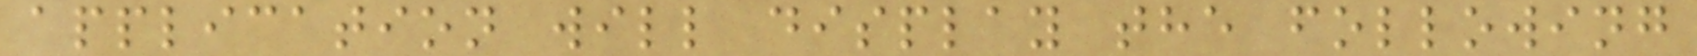application will display the following
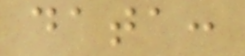data:
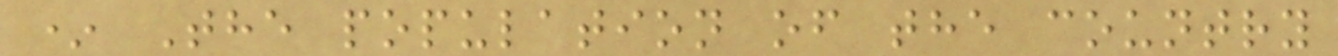* The population of the country
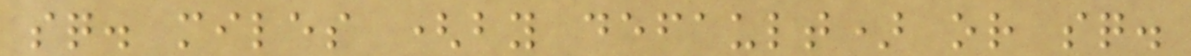sq. miles (by default) or sq.
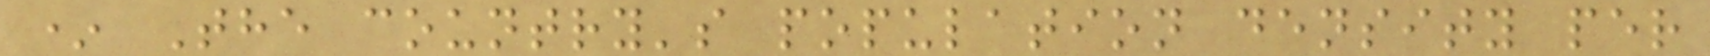* The country's population density per
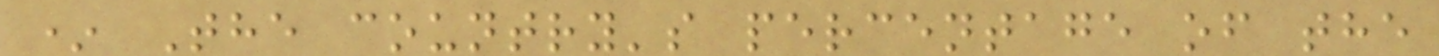* The country's percentage of the
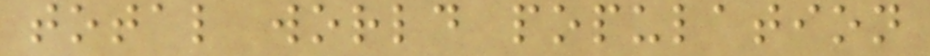total world population
